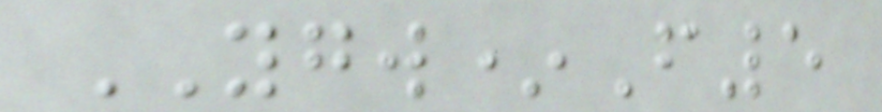YGW*F5
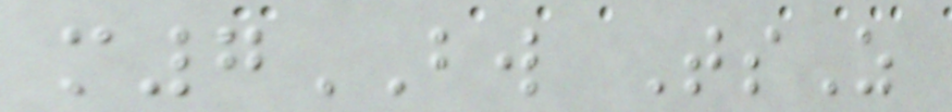m7BW TsZ
